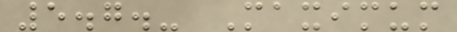5.7.- Maximum
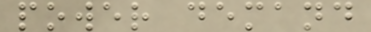power demand
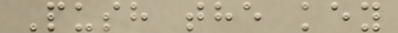Push the key
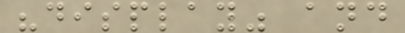"display" and
